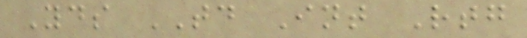Yds TD Int Rtg
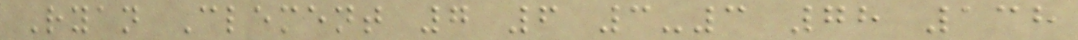Ryan Clement 7 6 3-3 78 138
